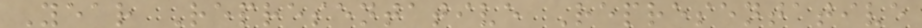Year Representative Representative
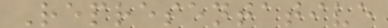Representative
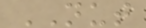NUT
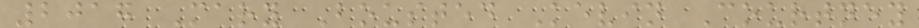2017 Mary Bousted Kevin Courtney
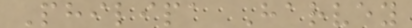Philipa Harvey
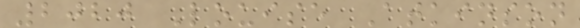2020 Louise Atkinson
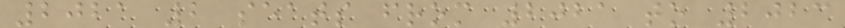2021 2 seats from 2021 to 2023
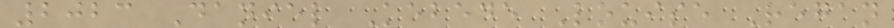2023 Daniel Kebede Louise Regan
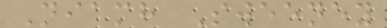Niamh Sweeney
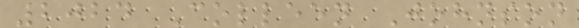2024 Colleen Johnson
